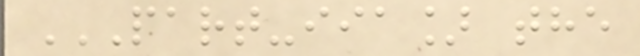PART-IIA] THE
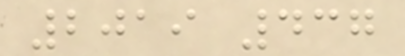2019 437
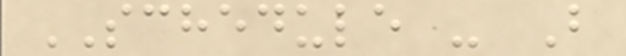SCHEDULE - B
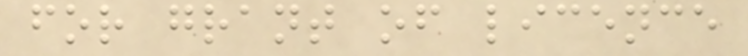for grant of licence
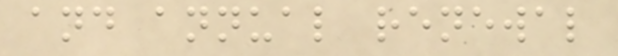and annual renewal
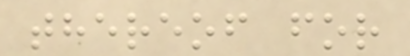thereof for
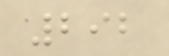292
